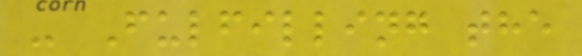- Fulfilling the
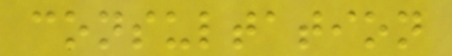consultation
